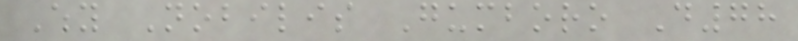Why Nobilis Gumboro D78
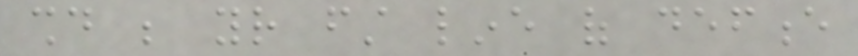should be your first line of defence
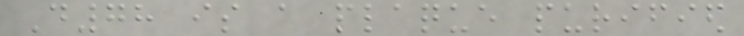D78 is a plaque purified
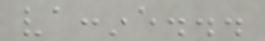vaccine...
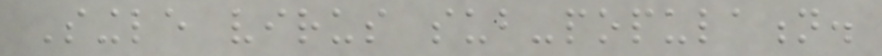Single virus sub-population.
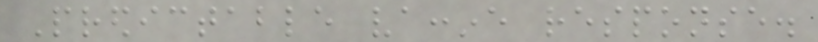Predictable vaccine response.
